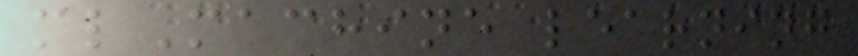mlMachine learning
